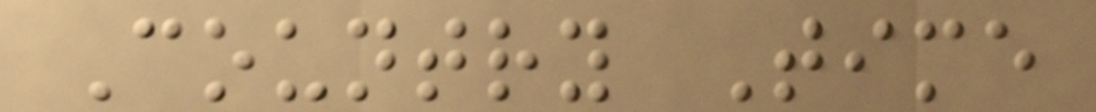Country Time
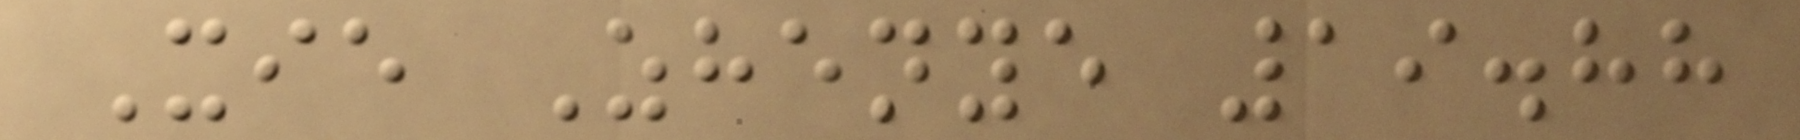Xie Zhenye 19.88
